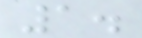1.
